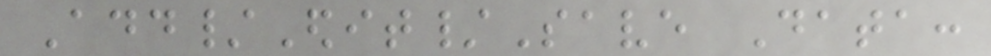Add/Edit/Save Data:
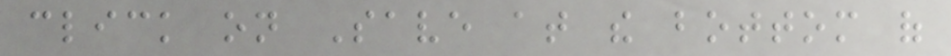click on Save at the bottom of
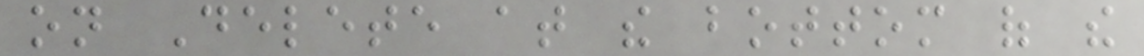on Delete at the bottom of the
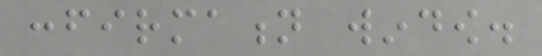confirmation window.
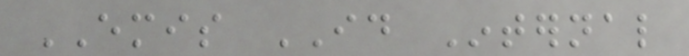EMIS ID Internal
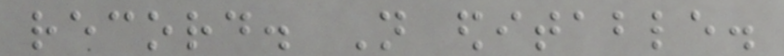record. Not editable.
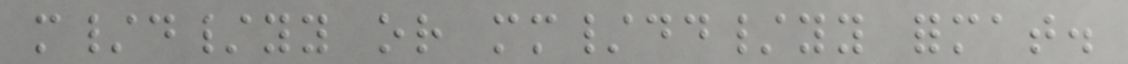m/d/yy or mm/dd/yy format.
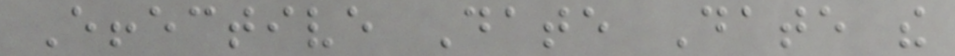Effective Date Date the
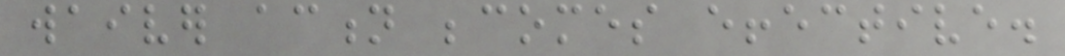waiver action becomes effective.
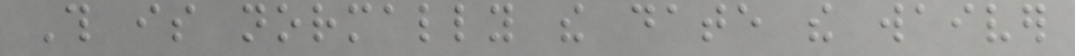This is normally the date the waiver
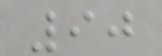90
